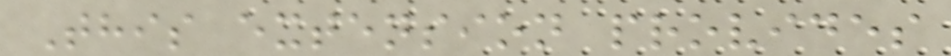This extension provides
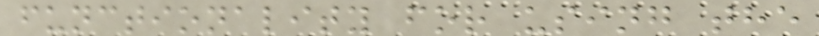functionality for using the
